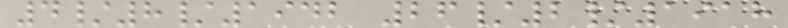4/8/1942 26/2/1918
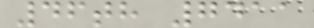46th 7411
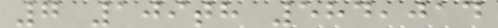7 109th 584,014
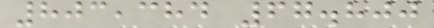803,384 67.800
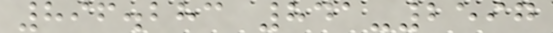896.283 841-2597
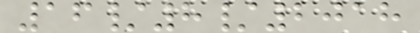16/8/2018
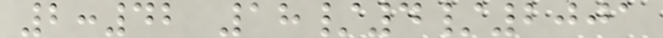2:42 18/4/2001
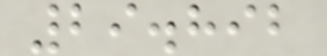29.892
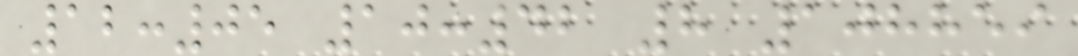12:05 10:42 8 108859
